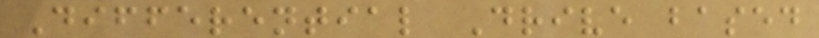Differential Drive based
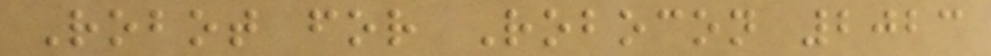Robot for Robocon 2023
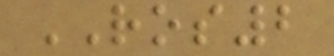ROS2
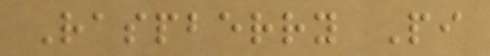Raspberry Pi
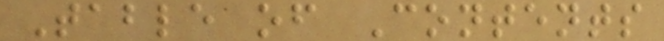Table of Contents
